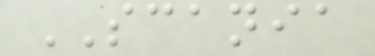SCANIA
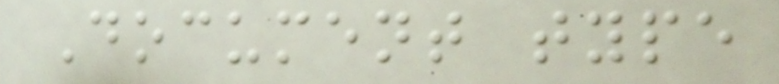Document type
